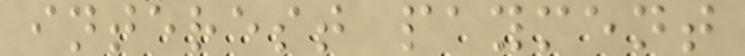interest payment
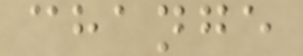change
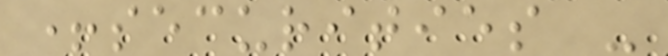+securities -
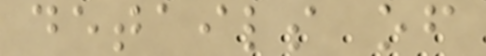details of
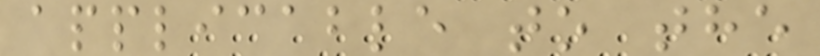applicable to the
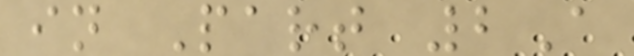in Part 2A
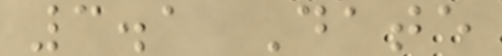3.1 Date
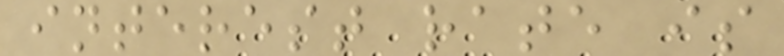interest rate is
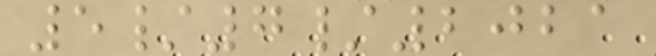5/7/2021
